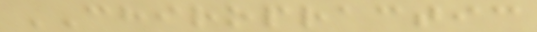CHIROPRACTIC
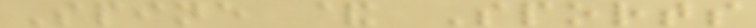Spine & Sports
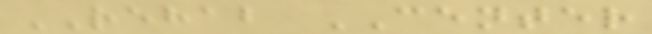REHAB CENTER
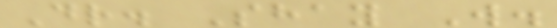Dr. Shay W.
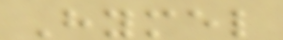Hymel
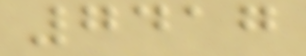7417
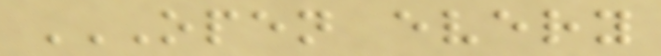OPEN EVERY
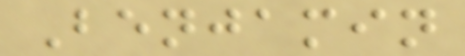Benjamin
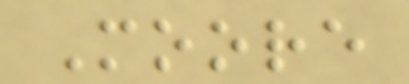Moore
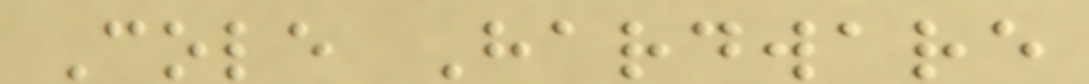Cole Hardware
